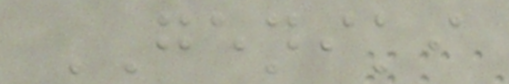GENIKI
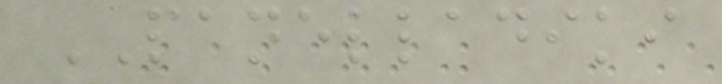PANELLADIKI
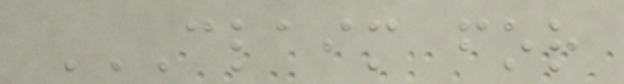CLAIM FOR
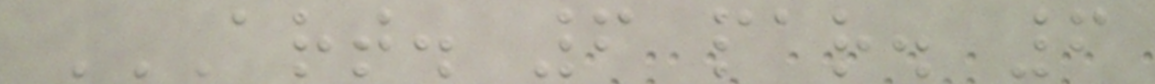ART. 6 PAR. 6
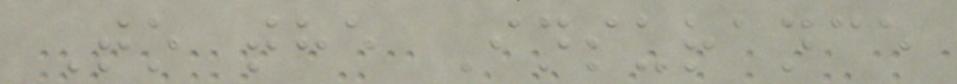To the Insurance
